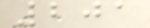201
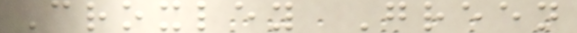Croxley Green
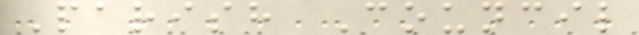Parish Council
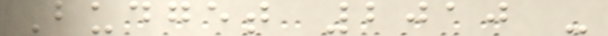Budget 2010 -
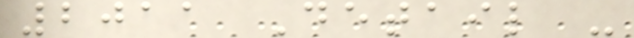2011 Detail -
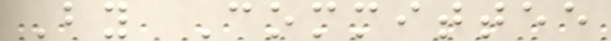By Committee
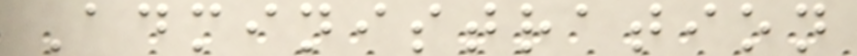Administration
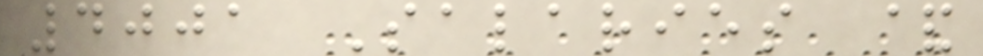4001 Salaries &
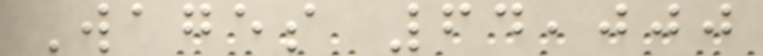Wages 64,000
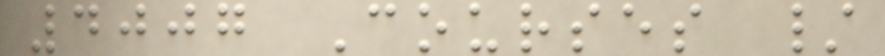4007 Courses /
